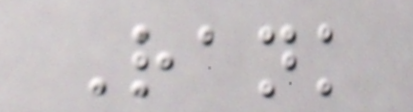Rank
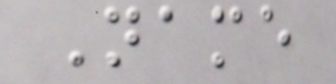Name
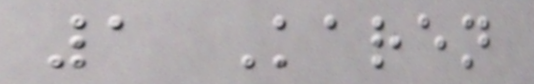1 Karen
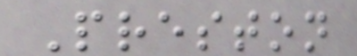Preston
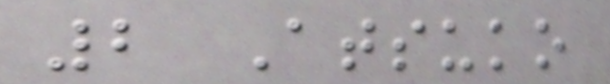2 Atsuko
